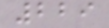229
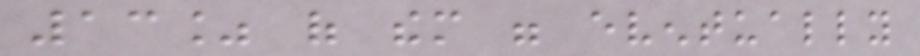13% of them were eventually
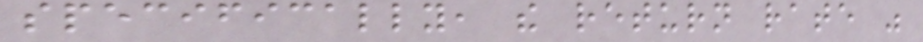specifically, the return rate was
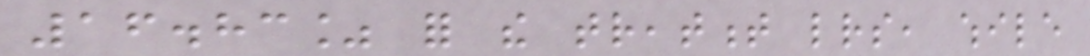16.83% for the treatment letters, while
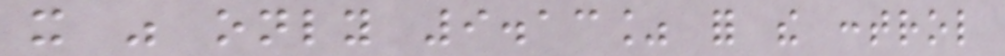it was only 9.13% for the control
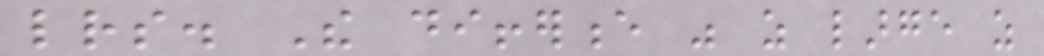letters. The difference was as large as
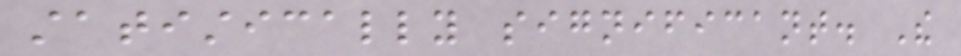statistically significant. The
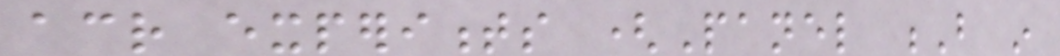across experiments (Panel B in
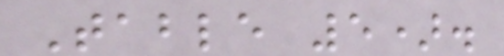Table 5).
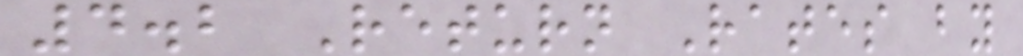4.2 Return Rates by
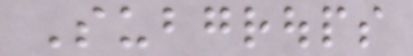Subgroups
